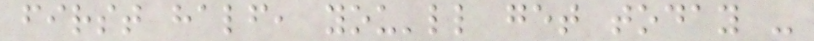first half, you'll get today -
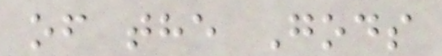of the Gods
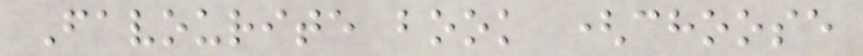Favourite book (choose
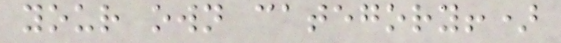your own category!)
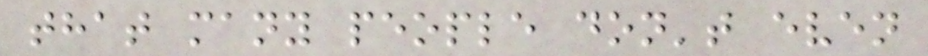that many people don't even
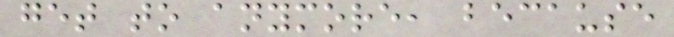get to anymore, because
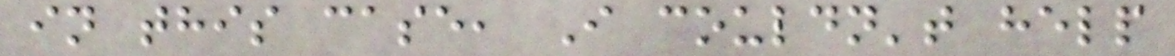in this case, I couldn't help
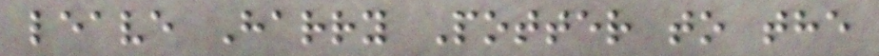leave Harry Potter to the
